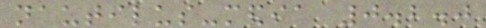nautilus-media 0.2.0
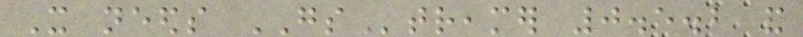It needs GStreamer 0.5.2 and
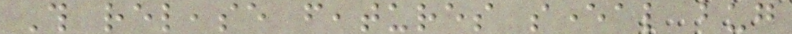This release features several bug
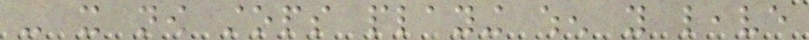- it now stops playing when you leave
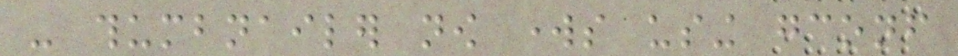- thumbnailer now works using gconf
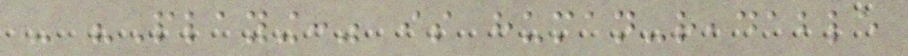- "Playing:" is human-readable
